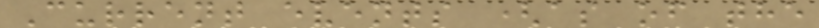Current events (as of the
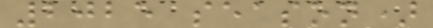2025 season)
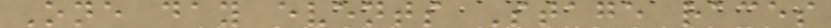One day events Stage races
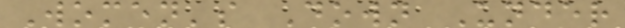Women's Down Under
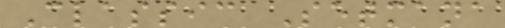Classic Setmana
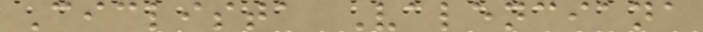Ciclista Valenciana
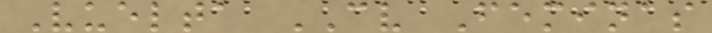Vuelta CV Feminas
